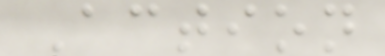Action
